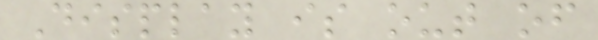Display is out of
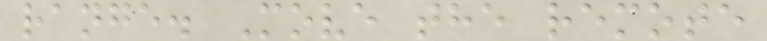range. Move the remote
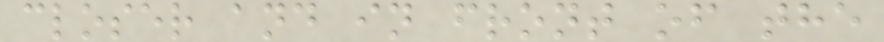closer and in front of the
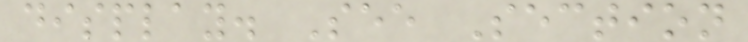display. See Section
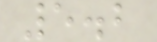5.2
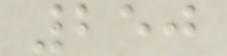250
